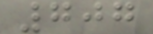707
